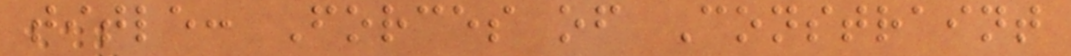title: Forces of Constraint
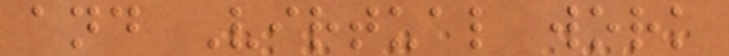and Virtual work
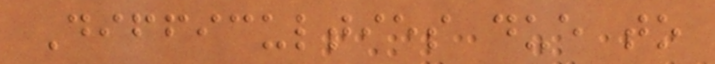Difficulties due to
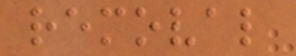removal
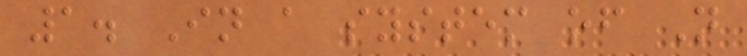1. In a system of N
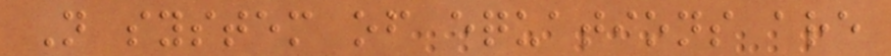N system of equations are
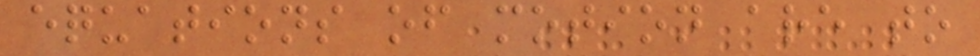equations of motion are to
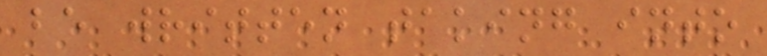be written taking into
